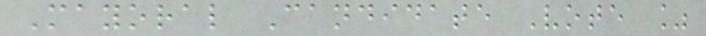Mayoral Candidate Vote %
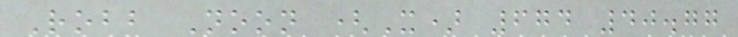Robb Noon (X) 674 40.77
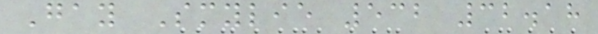Gay Smylie 532 32.18
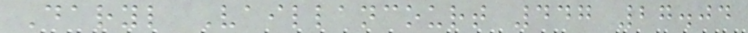Daryl Vaillancourt 447 27.04
